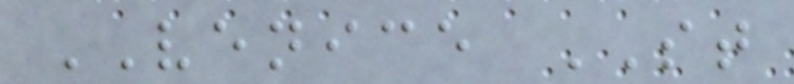VENICE ST
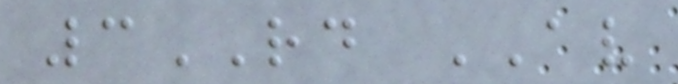3RD AV
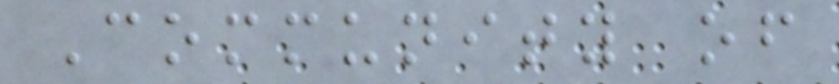Community of
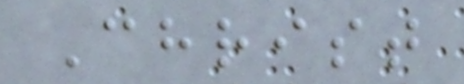Christ
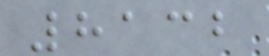8132
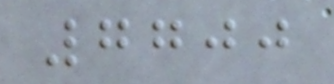7700
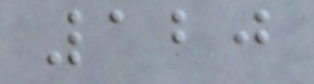120
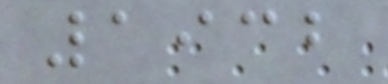1932
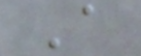A
